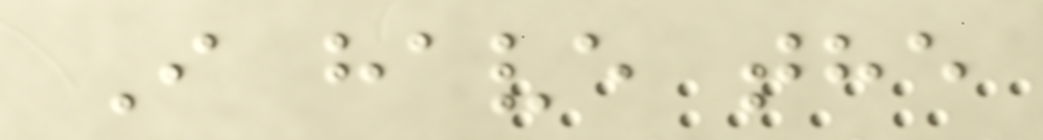I have the
